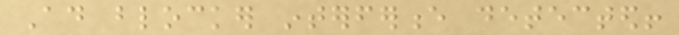Ad blocker interference detected!
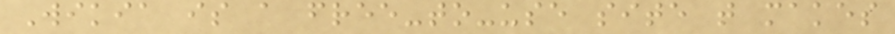Wikia is a free-to-use site that makes
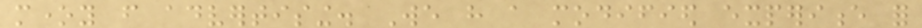money from advertising. We have a modified experience for
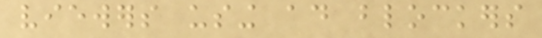viewers using ad blockers
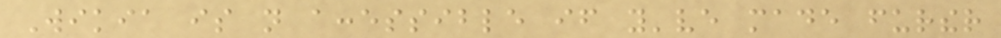Wikia is not accessible if you've made further
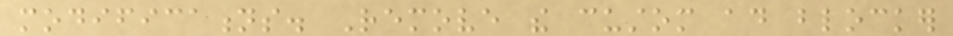modifications. Remove the custom ad blocker
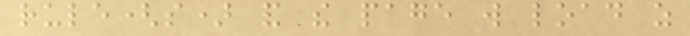rule(s) and the page will load as
